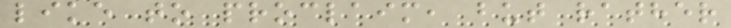like to proclaim, but rather
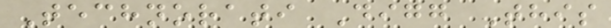Technorati Digg This
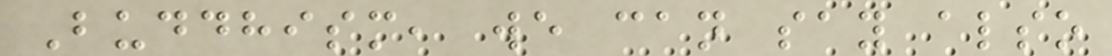Buddhism, we can say also
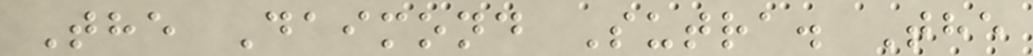The Daimond Sutra. The
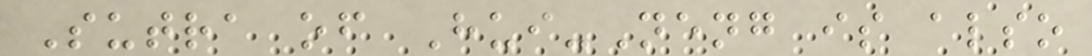Sutra of Hui-Neng is also
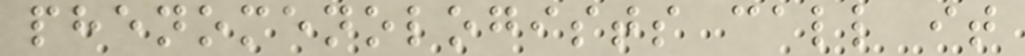phenomenologists call it
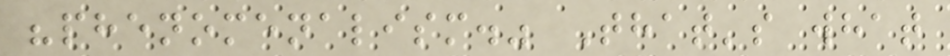"phenomenalism." That's what
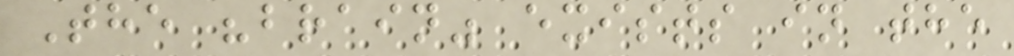The "brain" exists in the
